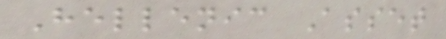Hellenic Asset
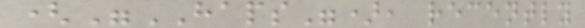("HAPS"), recently
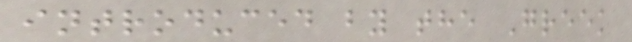introduced by the Greek
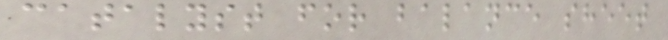catalyst for balance sheet
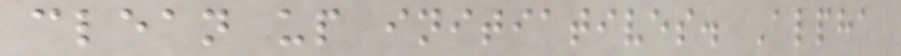clean up initiatives. Alpha
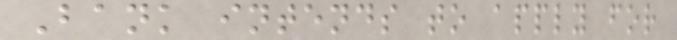Bank intends to apply for
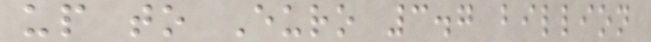up to Euro 3.7 billion
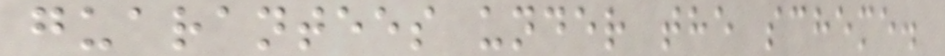guarantees under the scheme.
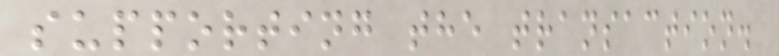supporting the transaction.
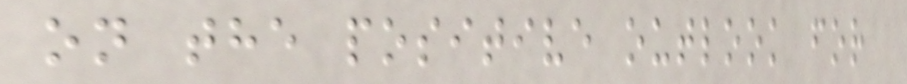on the positive outlook for
